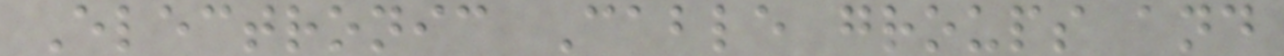Electronic Cable groups and
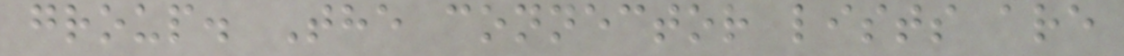group. The connector lists are
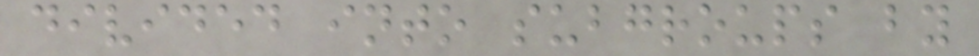divided into subgroups by
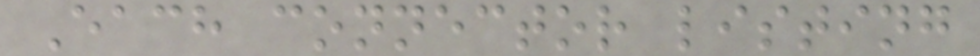Each connector listing
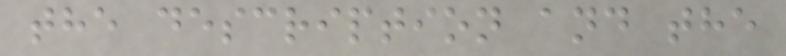the description and the
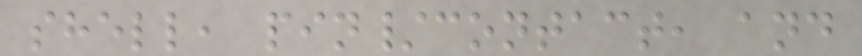shell, pin/contact, and
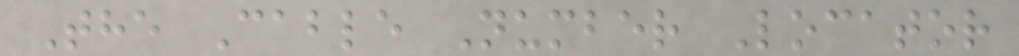The Cable Number Locator
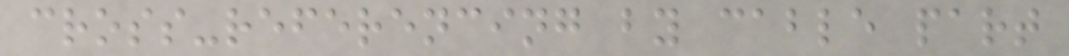cross-referencing by cable part
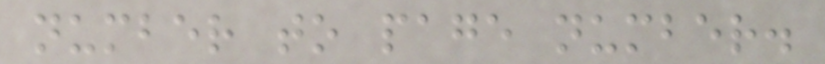number to page number.
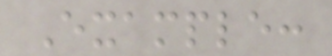Example:
